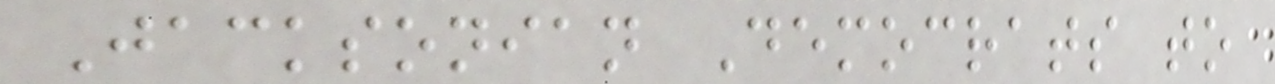Jacksonian Democrats to
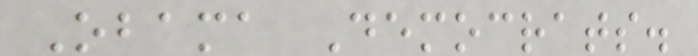Obama Democrats.
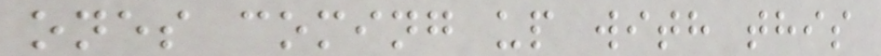ones coming up with this
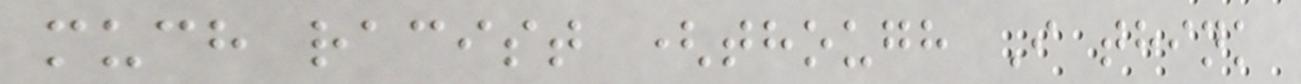much racist (though I think
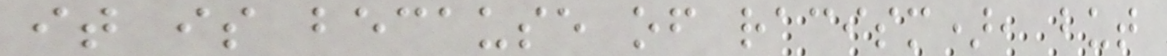it is because of racism), but
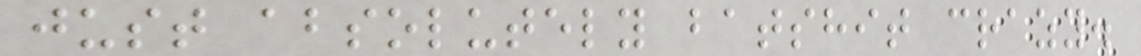just absolutely batshit crazy.
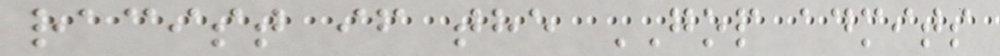racist if the GOP admits
